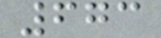673
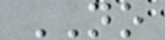NO
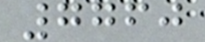7760
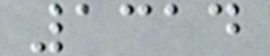1314
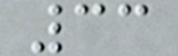33
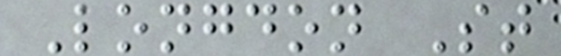Longdon St
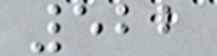522
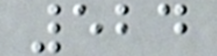524
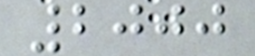2000
